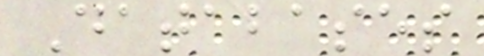Databases
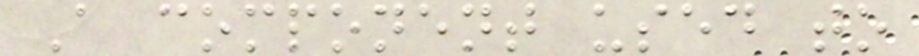A component used to
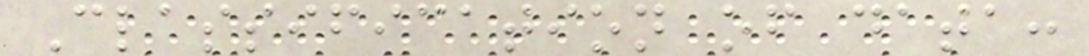Classification of data:
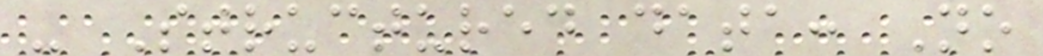- Structured data: No
